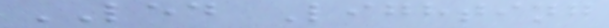LED Lighting
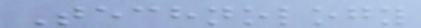Technology
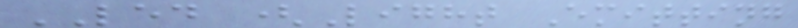LED (Light Emitting
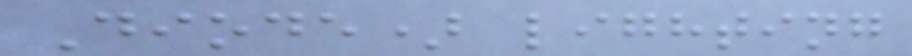Diode) lighting
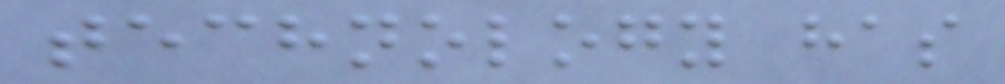technology has
